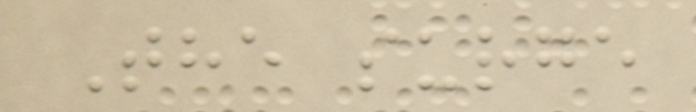The surge
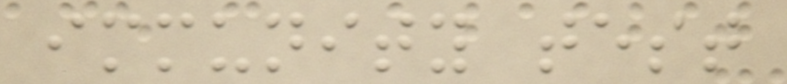immunity test
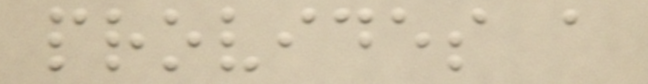provides a
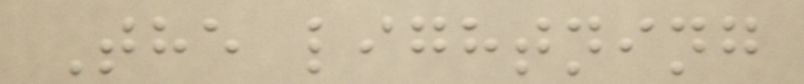The lightning
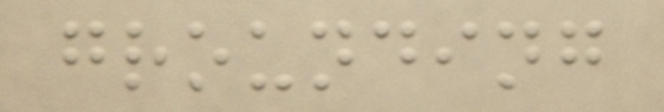grounding
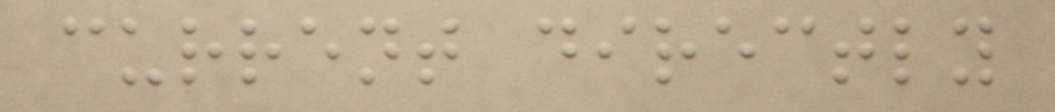current directly
